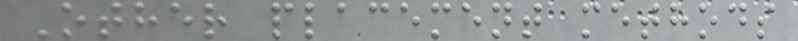Other placement methods
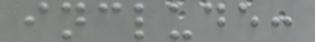include:
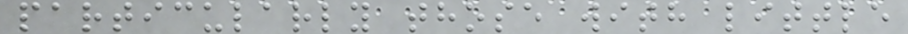particularly those with little
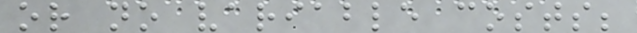or no variable costs;
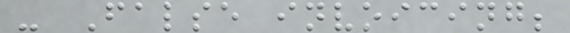- False invoicing;
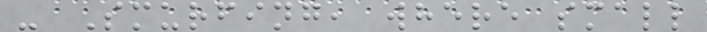- Smurfing, where small
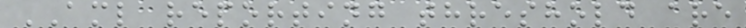AML reporting threshold are
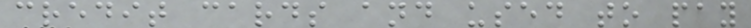credit cards and used to pay
